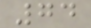74
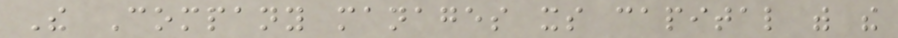The Company manages its capital with the
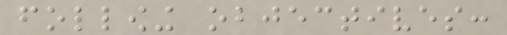following objectives:
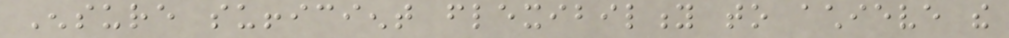Ensure sufficient flexibility to achieve the
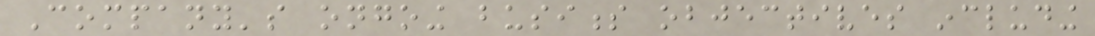Company's ongoing business objectives including
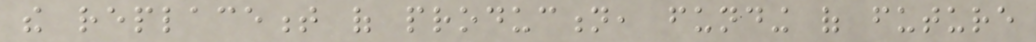the replacement of production, funding of future
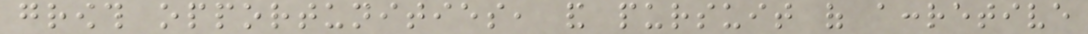growth opportunities, and pursuit of accretive
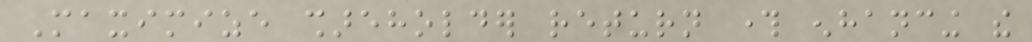Maximize shareholder return through enhancing the
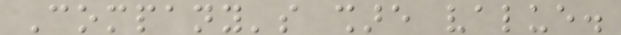Company's share value.
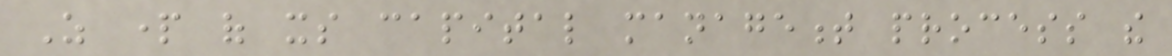As part of its capital management process the
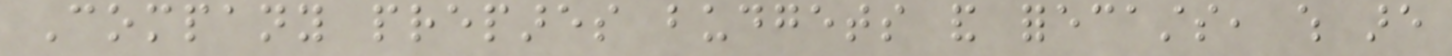Company prepares budgets and forecasts, which are
